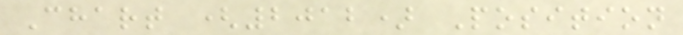Chart (2012) Position
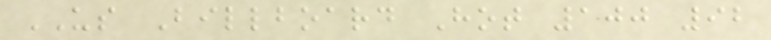US Billboard Hot 100 92
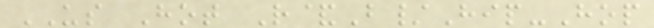US Hot R&B/Hip-Hop
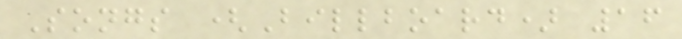Songs (Billboard) 16
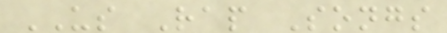US Rap Songs
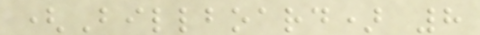(Billboard) 8
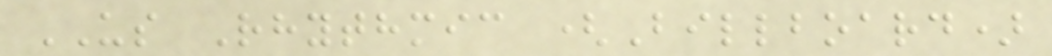US Rhythmic (Billboard)
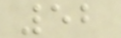52
